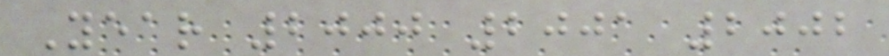Year 2000 2001 2002
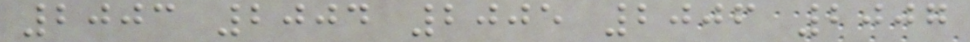2003 2004 2005 2006 2007
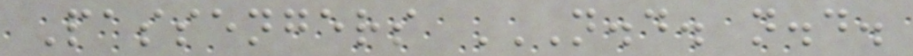Passengers N.D. N.D.
